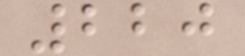220
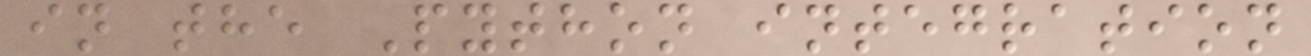in the Python integration
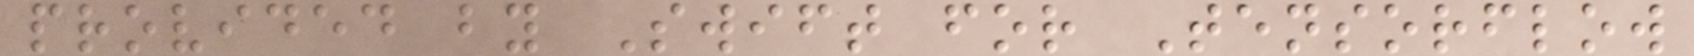provided by Swift for Tensorflow
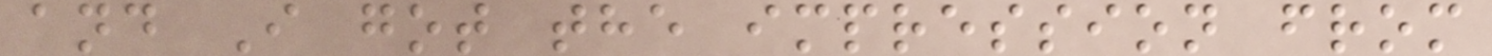and I got the impression from
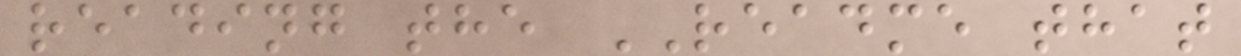reading the README that
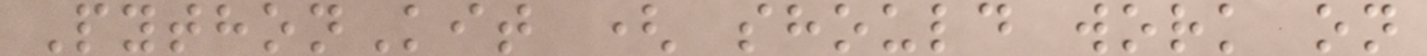PythonKit ( should work on
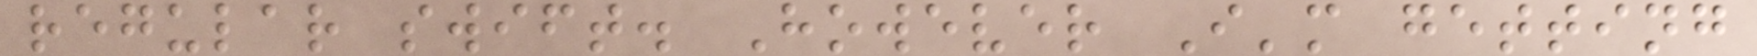regular swift. However I'm getting
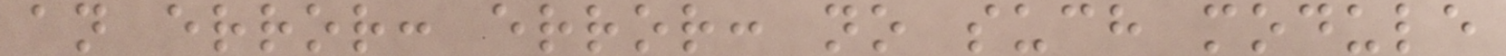an error: error: no such module
